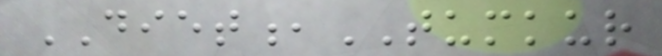DIET,TUMKUR
